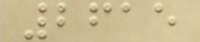2615
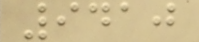9410
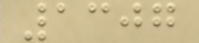1307
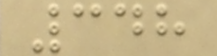348
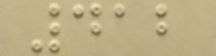412
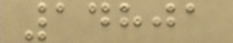14801
